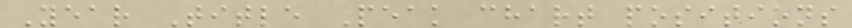Year Title Peak chart positions
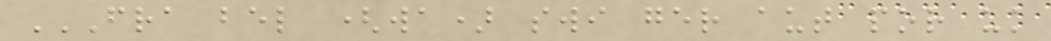FRA BEL (WA) SWI GER AUT POR UK
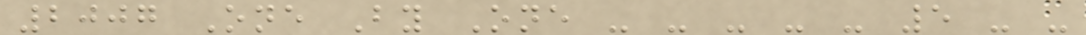2007 One By One - - - - - 5 - -
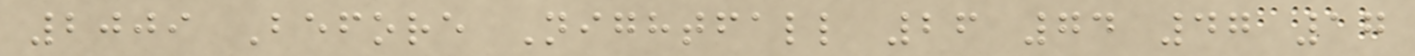2009 Before Nightfall 26 74 47 17
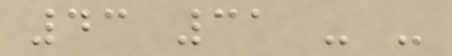43 31 - -
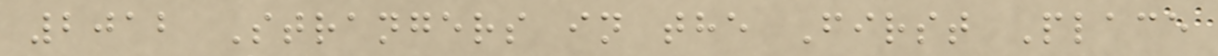2012 Strangers in the First Place
